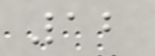12
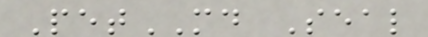PetMD Seal
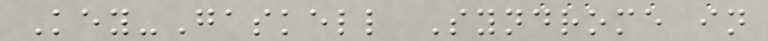Key-Gaskell Syndrome in
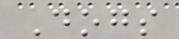Dogs
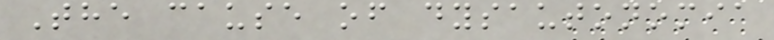The cause of dysautonomia
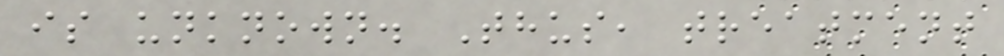is unknown. Thus, treatment
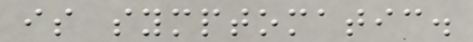is symptomatic.
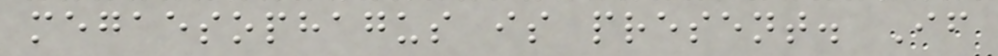megaesophagus is present. If
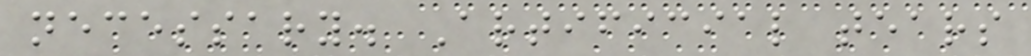necessary. Artificial tears
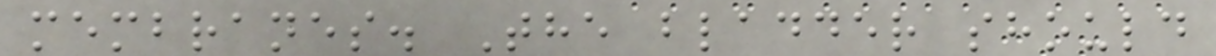membranes. The bladder should
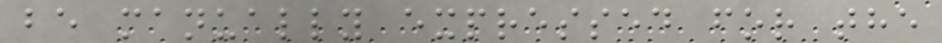be manually expressed for the
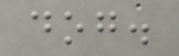dog.
